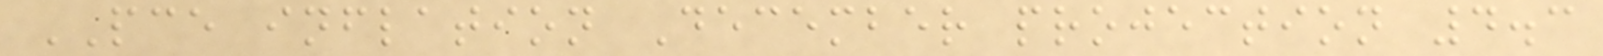PCE inflation December projection 4.3
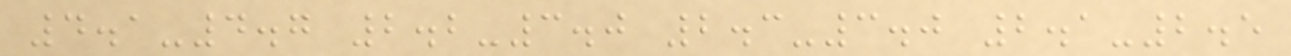4.1-4.7 2.2-3.0 2.3-3.0 2.1-2.5
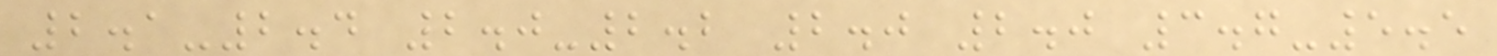2.1-2.4 2.0-2.2 2.0 2.0 3.7-5.5
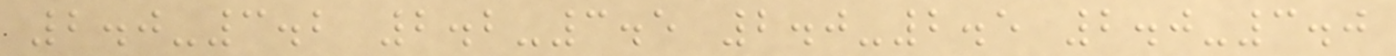2.0-3.2 2.2-3.5 2.0-2.5 2.0-3.0
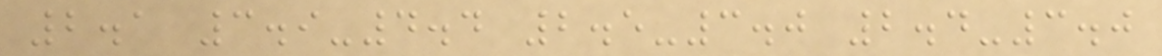2.1 3.9-4.4 2.5-3.0 2.4-3.0
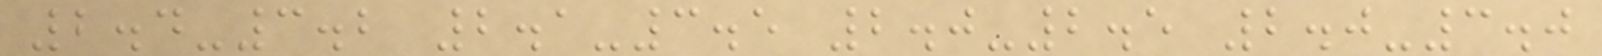2.4-3.2 2.1-3.5 2.0-2.5 2.0-3.0
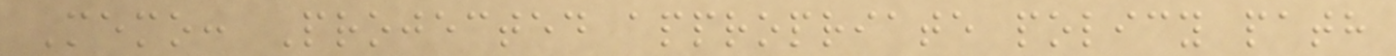Memo: Projected appropriate policy path
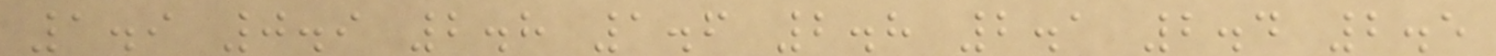1.9 0.9 2.8 1.6 2.8 2.1 2.4 2.5
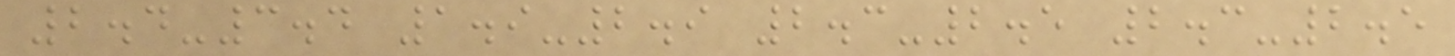2.4-3.4 1.9-2.9 2.3-2.5 2.3-2.5
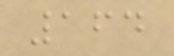164
